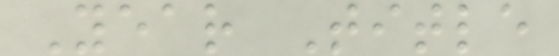Year Title
